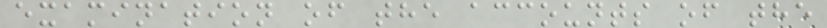examination of the accounts of the
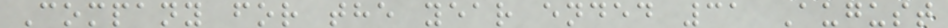Company for the year ended 31 August
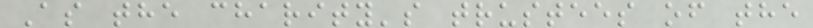As the charity's trustees of the
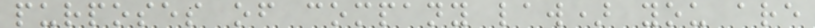purposes of company law) you are
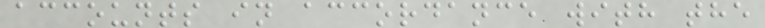accounts in accordance with the
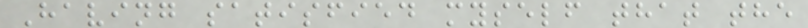Having satisfied myself that the
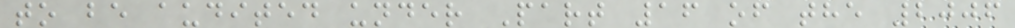to be audited under Part 16 of the 2006
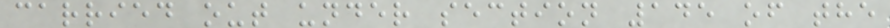carried out under section 145 of the
